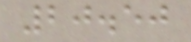20.50
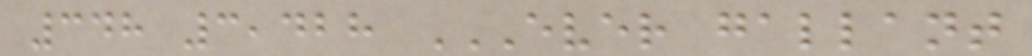348 3,428 EVER GALLANT
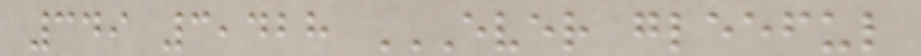349 3,428 EVER GLEEFUL
